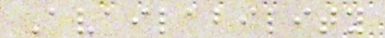Availability
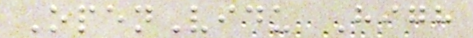OpenVidu High
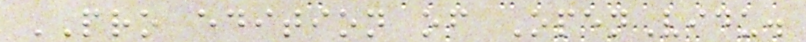PRO edition of OpenVidu.
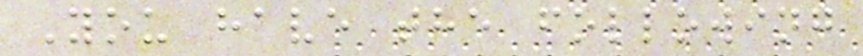You have the following
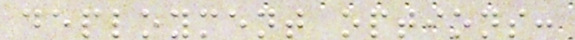deployment options:
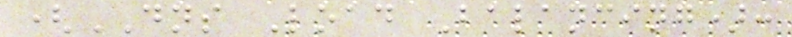(DNS Load Balancing):
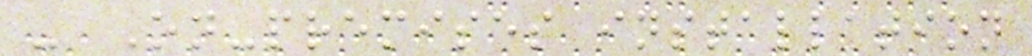- On-premises installation
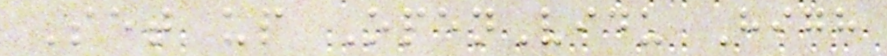Set up OpenVidu High
